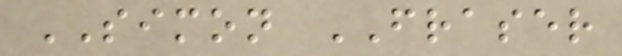SIMON FRASER
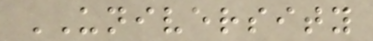UNIVERSITY
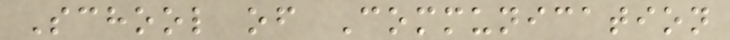School of Communication
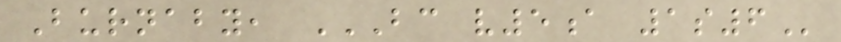Burnaby, BC V5A 1S6
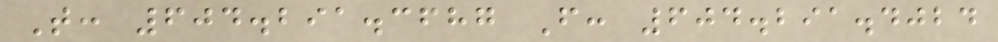T: 604.291.3687 F: 604.291.4024
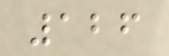126
